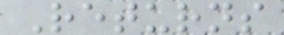Returns
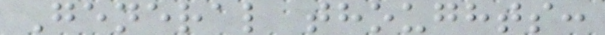General thoughts:
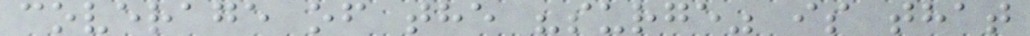coverage of the "surge" is that
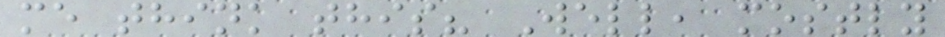me think this? Well, mostly
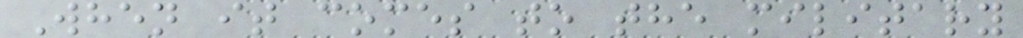When it comes to the military
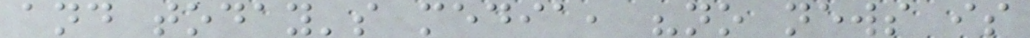and today's media, "no news is
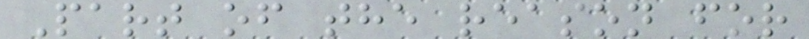Part of the reason for
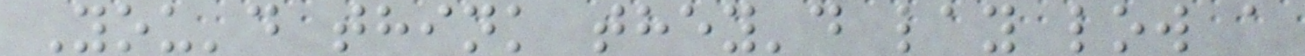You'd think they'd lay low a
